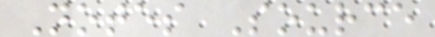Notes Source
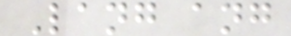Lang ang
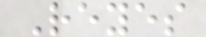Reyes
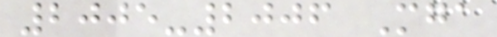2005-2006 Mga
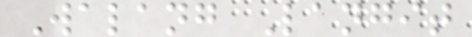Walang Langit
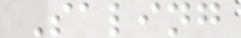Saling
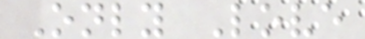Only Love
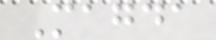Magda
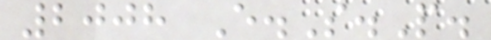2008 E.S.P.
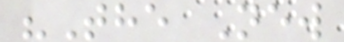"The New
